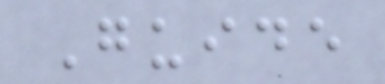Guide
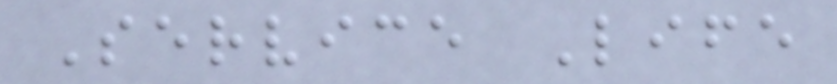Service Life
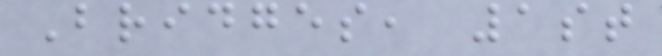Bridges, 1st
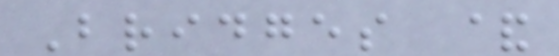Bridges &
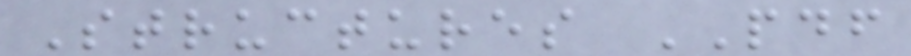Structures PDF
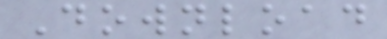Download
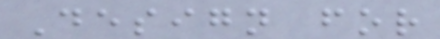Design for
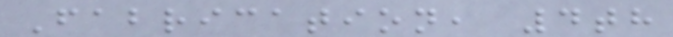Fabrication, 4th
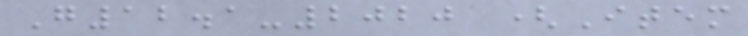G12.1-2020 (Item
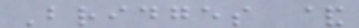Bridges &
